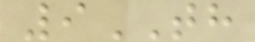9TH
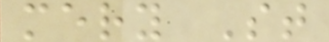mery St
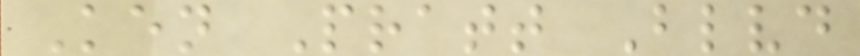Ken Pratt Blvd
